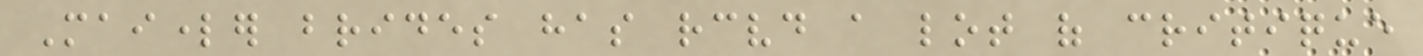Mailorder brides has received a lot of critique
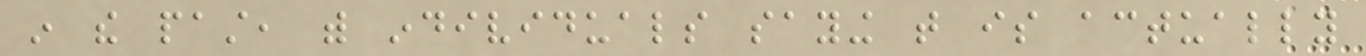in the past, with individuals saying that is actually
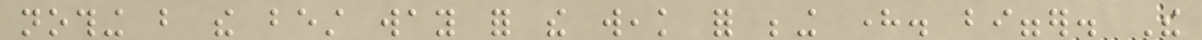nothing but the best way for the weak for being here. bigger. The
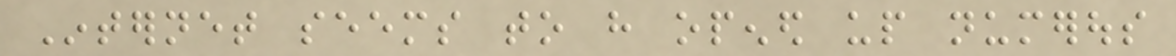Internet seems to have opened up numerous
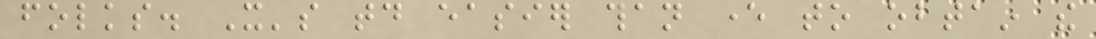folks. It's today easier than ever to obtain the
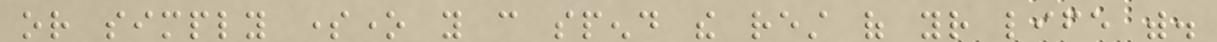or simply someone you can spend the rest of your life with.
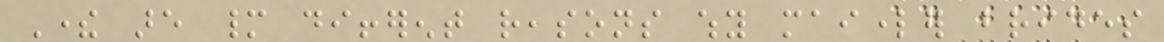There are many different reasons why mailorder brides
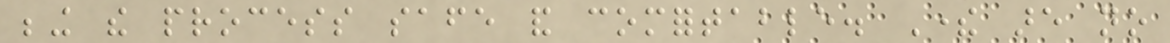being the process safe and comfortable. There are no
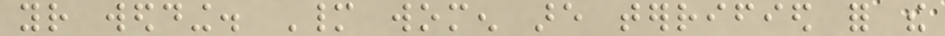your wedding. Many women are terrified for the
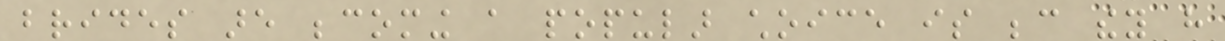brides are becoming a popular choice is because they have
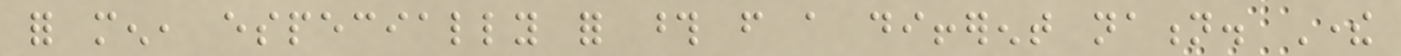for men, especially for those from a different nation. There
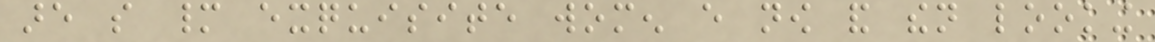are so many exquisite women every now and then looking
